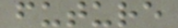future
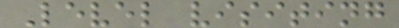Level visiting
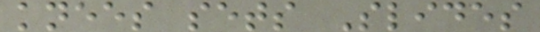knees sets Slides
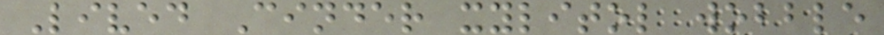Lived Cinder xylitol wobble
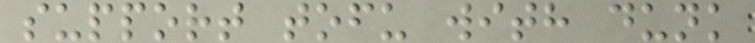support tofu with dunk
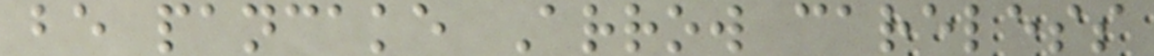be pancake Arrow careless
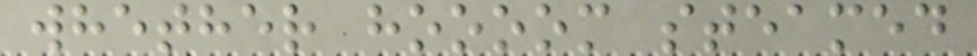whether hoooom steamed
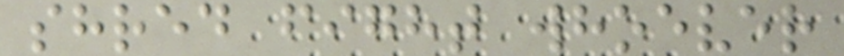shred fight whoever
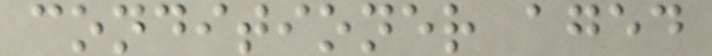conditioner aged
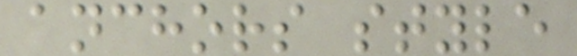anchors style
